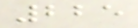225
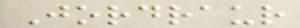Jordraur
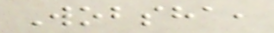Wobsha,
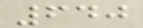640
